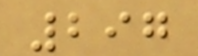297
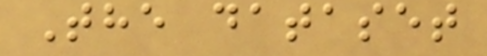The dataset
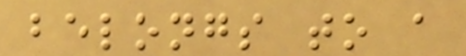belongs to a
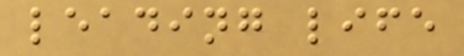leading life
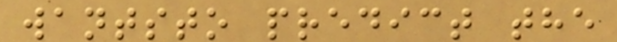wantsto predict the
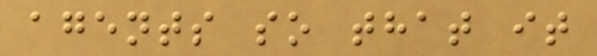agents so that it
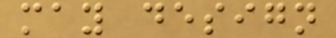may design
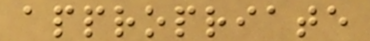appropriate
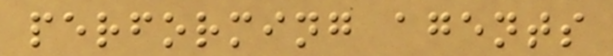performing agents
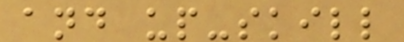and up-skill
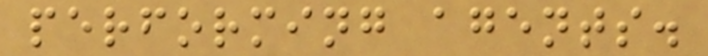performing agents.
